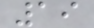19
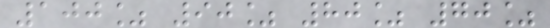100% 90% 80% 70%
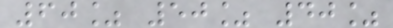60% 50% 40%
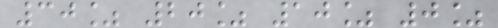30% 20% 10% 0%
